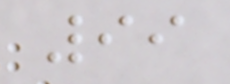99
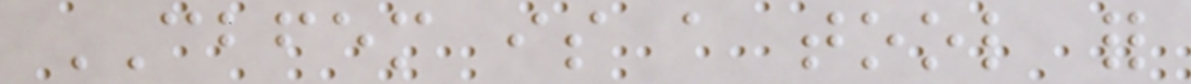CBFEM is a tool for
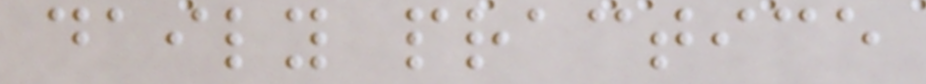daily practice
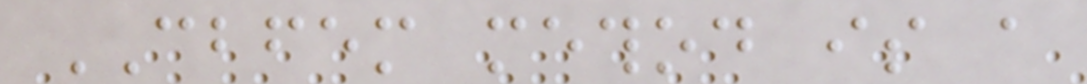CBFEM method is a
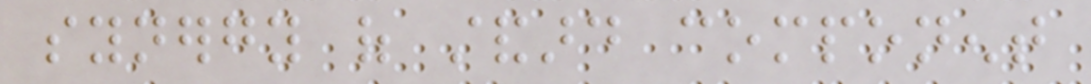synergy of standard component
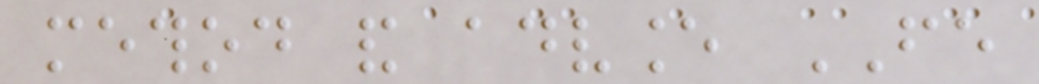method and advance FE
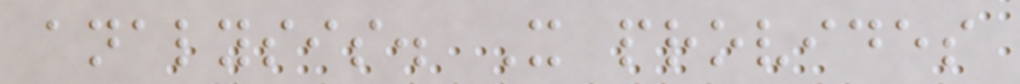analysis. It provides
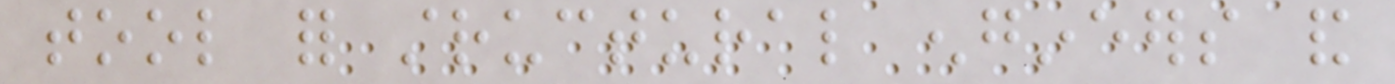tool for structural engineers and
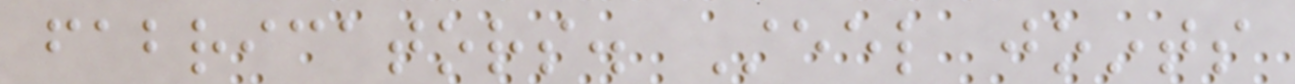fabricators. Steel joints
